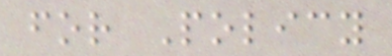for Policy
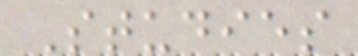Studies
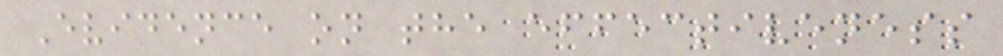Evidence on the effectiveness
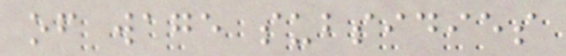of wage subsidies
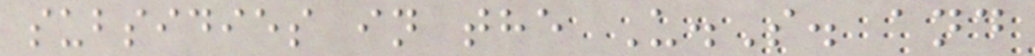subsidies in the U.S. and
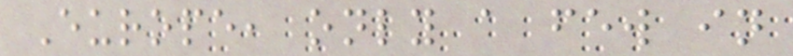Europe, only a few in
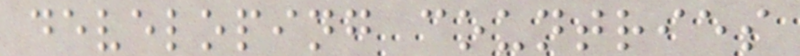developing countries
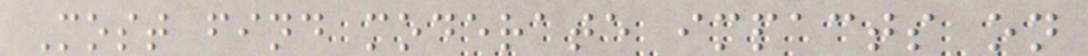Most find moderate impacts on
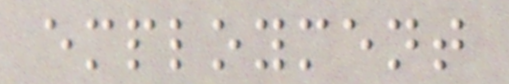employment
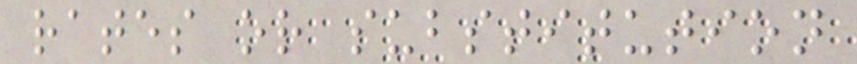rates or substitution
